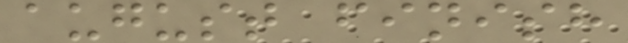august finish
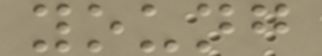young
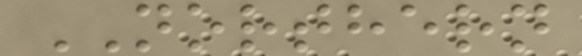NORTHERN
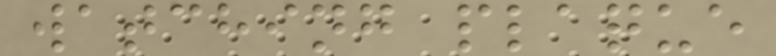watching plaque
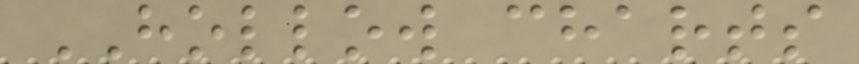HOLLOW charts
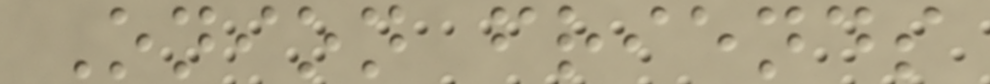Onion friends
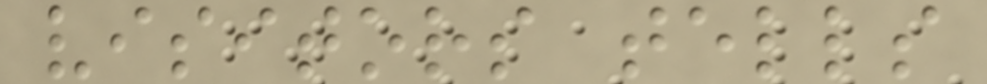visitors tells
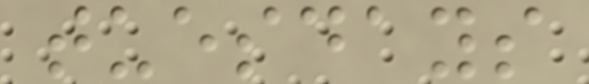tuesdays
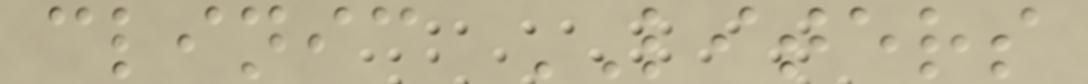clinic LITERS
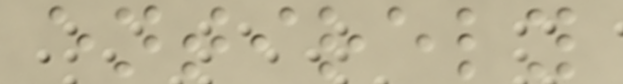entirely
